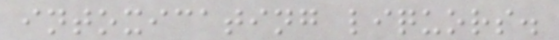intoxicating liquors.
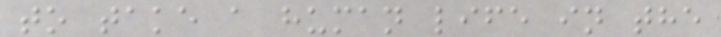to take a human life in the
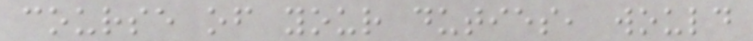course of your duties, would
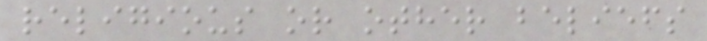religious or other beliefs
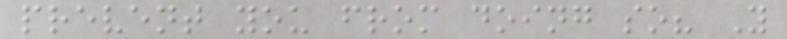prevent you from doing so? Y
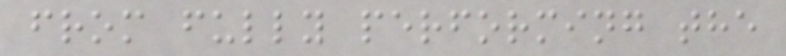from fully performing the
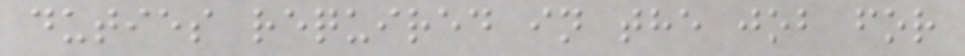duties required in the job for
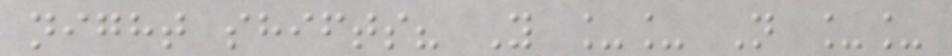night shifts? Y __ N __
